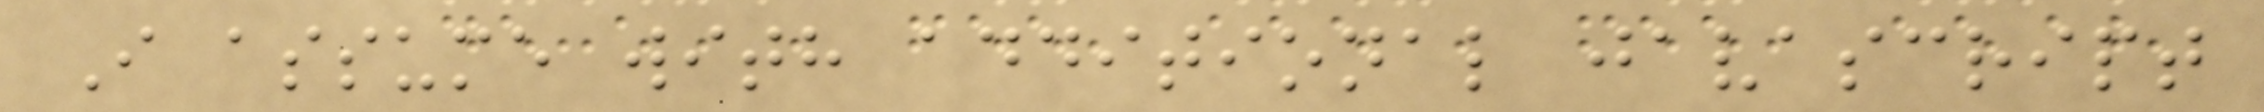I assume with additional javascript
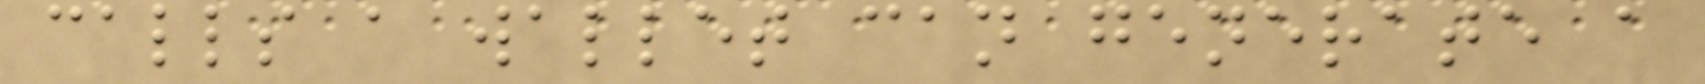calls a wallet can generate a
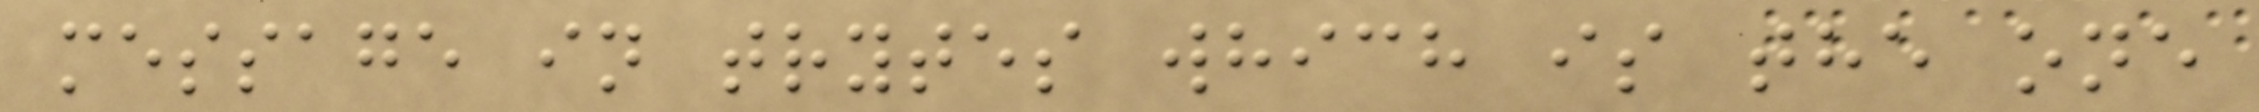message in trytes which is the one
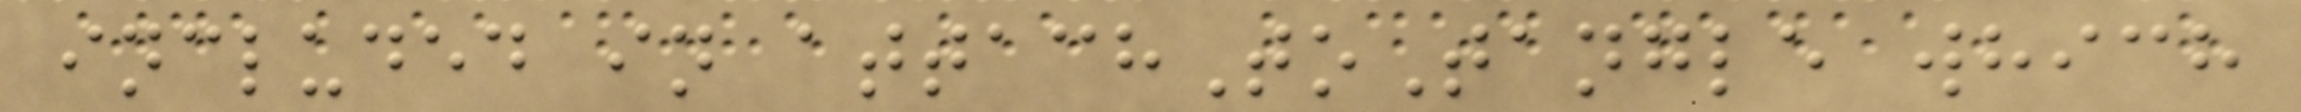included in attachToTangle which
